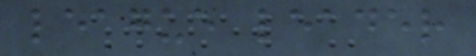league leader
